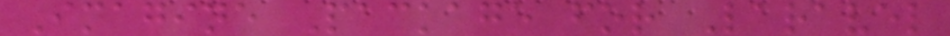Imagine Package for Laravel
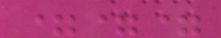===
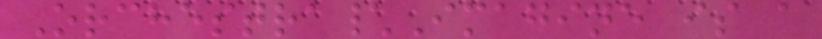Orchestra\Imagine is a
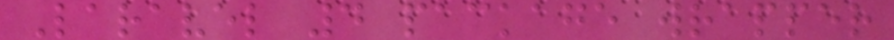Laravel 4 package wrapper
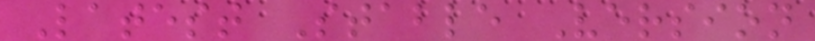Latest Stable Version
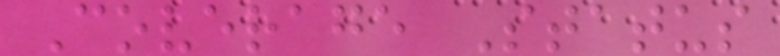Coverage Status
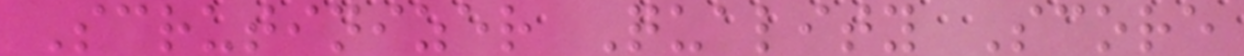Scrutinizer Quality Score
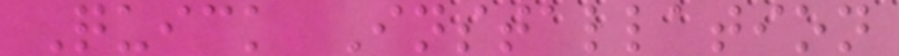Quick Installation
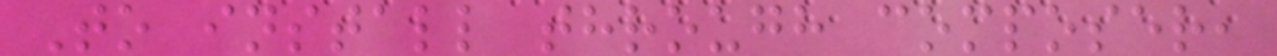To install through composer,
